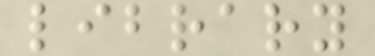library
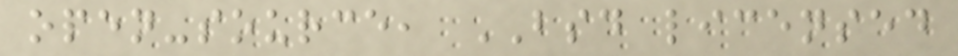open-source, BSD licensed
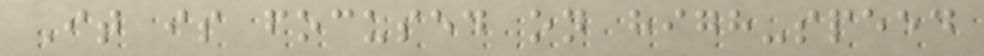It is focused on high-speed
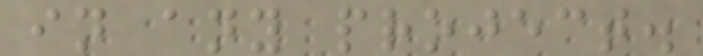in any project.
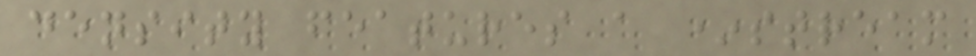density features a *stream
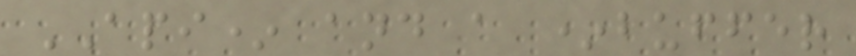API* and a *buffer
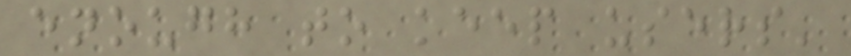enough to keep users'
